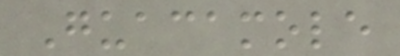Guacamole
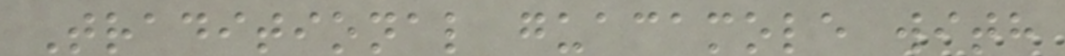Traditional guacamole with
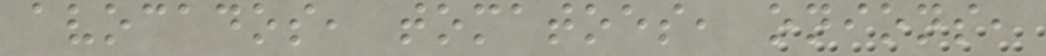avocados, tomatoes, onions,
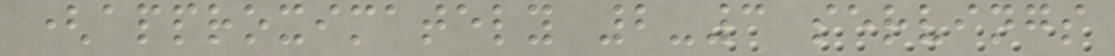(approximately 2-3 servings
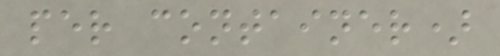per container)
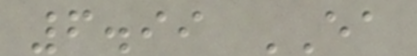6.99 EA
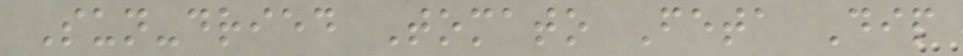Sun-dried Tomato Feta Dip
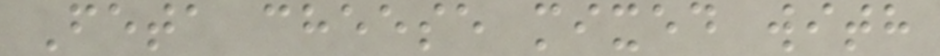Feta cheese mixed with
